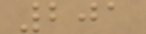201
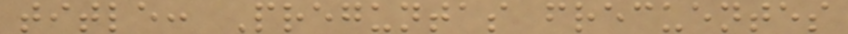title: Preguntas frecuentes
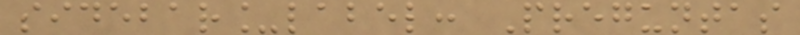sidebar_label: Preguntas
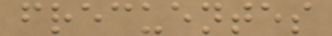frecuentes
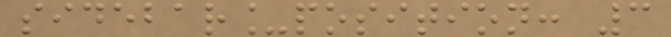sidebar_position: 3
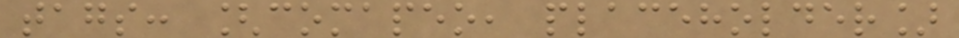tags: [comapeo, placeholder]
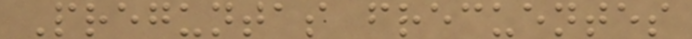Preguntas frecuentes
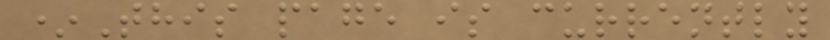*This page is currently
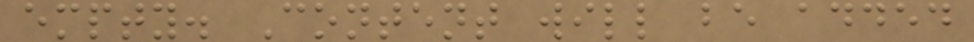empty. Content will be added
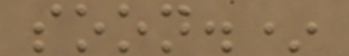soon.*
